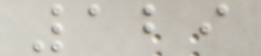129
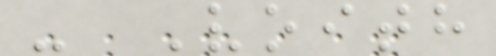- Voith
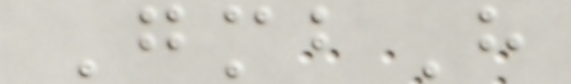GmbH
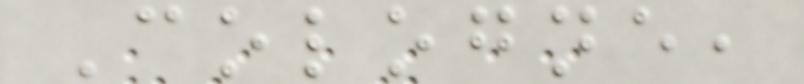Cologne,
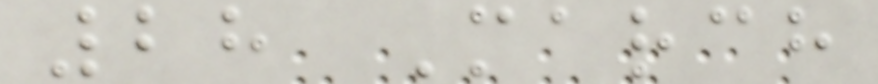28 March
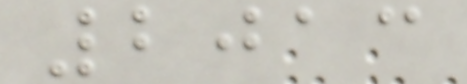2013
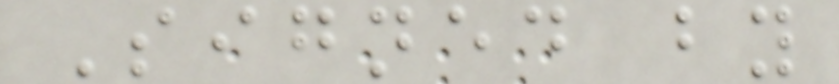Signed by
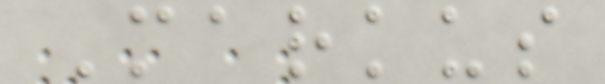Markus
